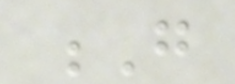G
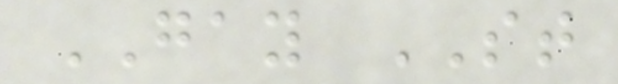GAY ST
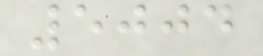5004
